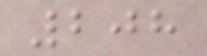208
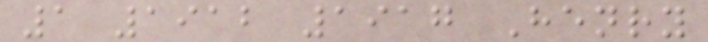1 1912 1917 Henry
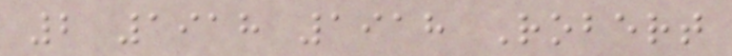2 1918 1918 Robert
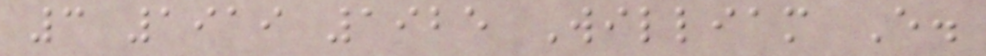3 1919 1925 William E.
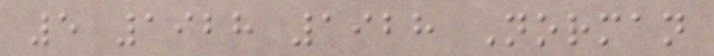5 1928 1928 Norman
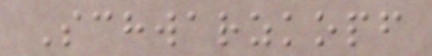Schwarzkopf
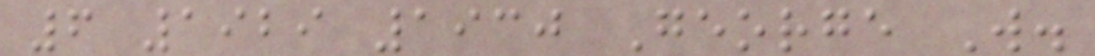6 1929 1930 George W.
